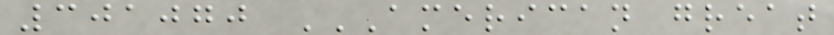301070 AMERICAN GREAT
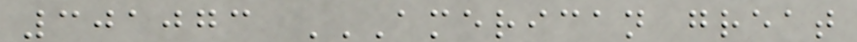301073 AMERICAN GREAT
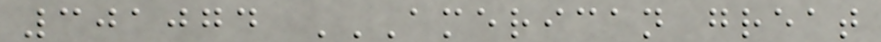301074 AMERICAN GREAT
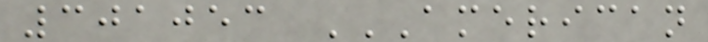301053 AMERICAN
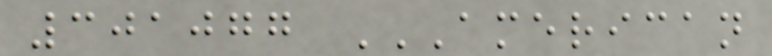301077 AMERICAN
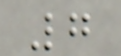7
